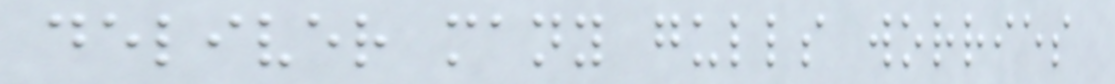deliver many gulls worries
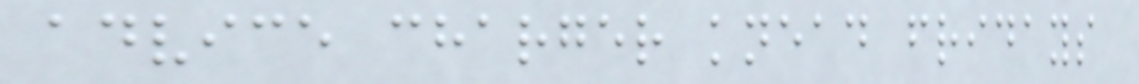advice charger knead fridays
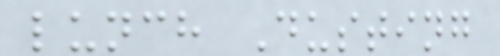lunch Dusting
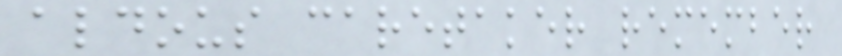aldous caretaker remember
